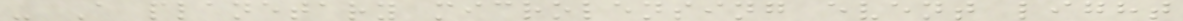- A planetary microlensing event light
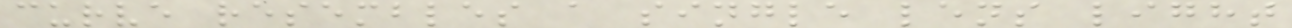curve resembles a single lens light
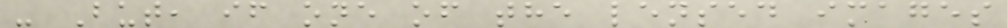- But, if one of the lensed images
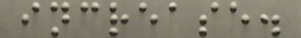increase.
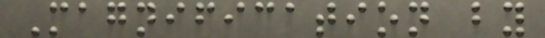Magnification by
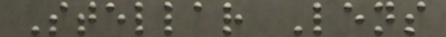Stellar Lens
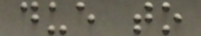due to
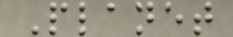Planet
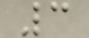3
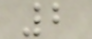2
